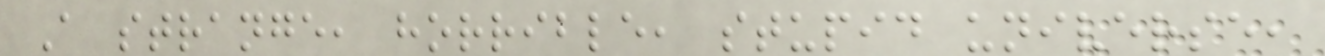A strange, horrible, stupid universe,
